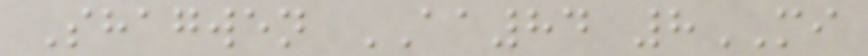Shagwen AA84 8MI
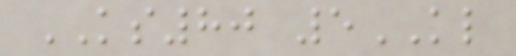KS80 5KL
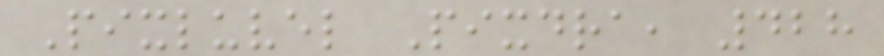Pixluvel Pixdra, 428
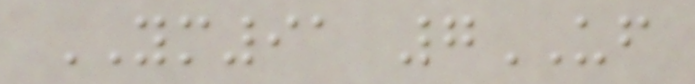YM91 7UF
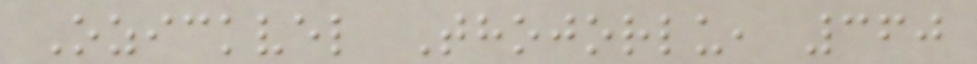Ozickvel Thojorlu, 360
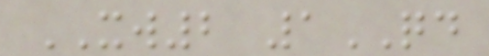XW2 1QD
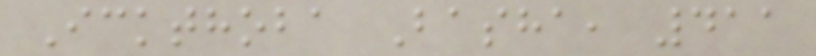Ickthoba Basha, 411
